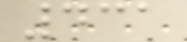431
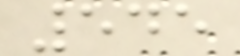545
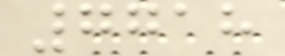7718
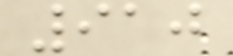910
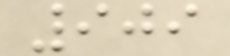909
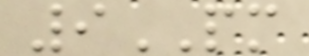9PM
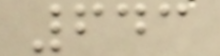643
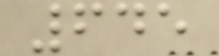645
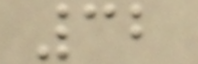32
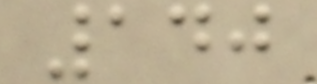140
